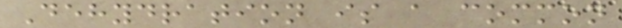Dehydration is a common
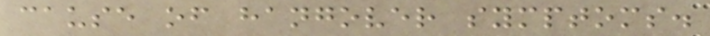cause of hangover symptoms.
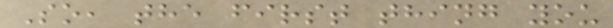So, the first thing you
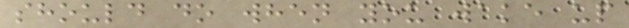should do when you wake up
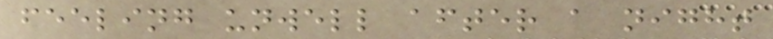feeling unwell after a night
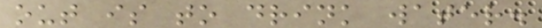out is to drink water.
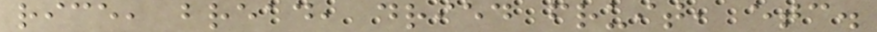rice, bread, dried fruit, etc.
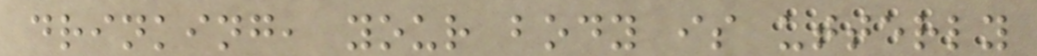drinking, your body is utterly
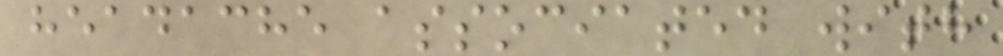headache associated with
